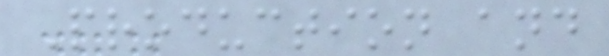Production and
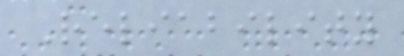Reliability
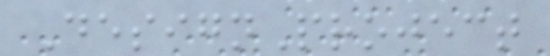DesignProject
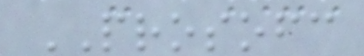PROSOFC
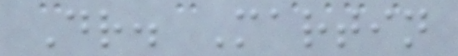Dr. Martin
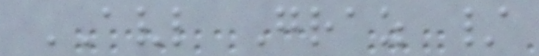AVL Graz /
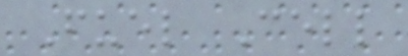Fuel Cell
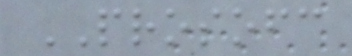PROSOFC
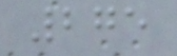275
